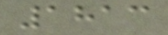1813
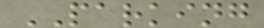PARKING
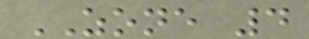ZONE 4
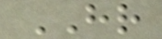HR
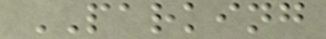PARKING
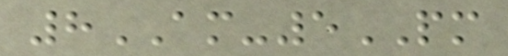8AM-5PM
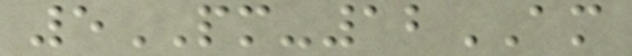5PM-12AM
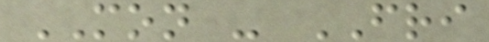MON - FRI
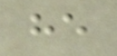he
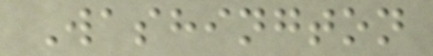Washington
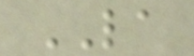LA
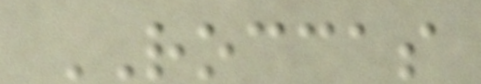ROCCAS
